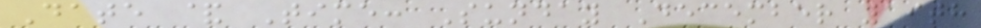Date & Time: Sunday December 19th
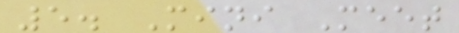5. Mini Meet
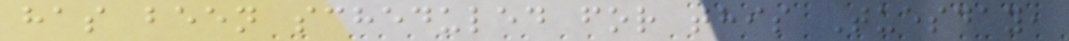has been scheduled for this Tuesday,
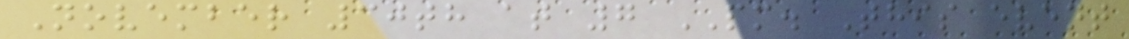November 30th at 7 PM. This event
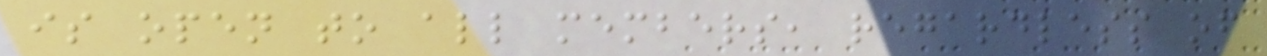is open to all members, regardless of
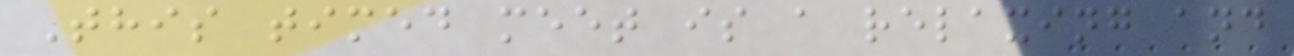This timed meet is a relaxing and
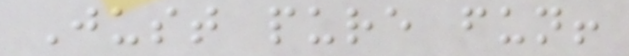Just pure fun!
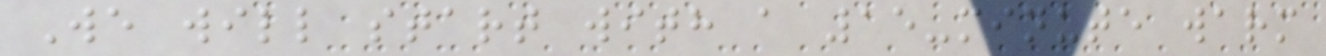We will start with a 15-minute warm
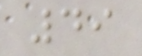49
